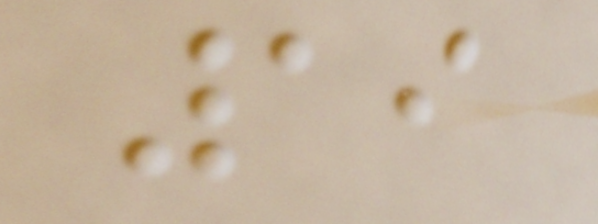19
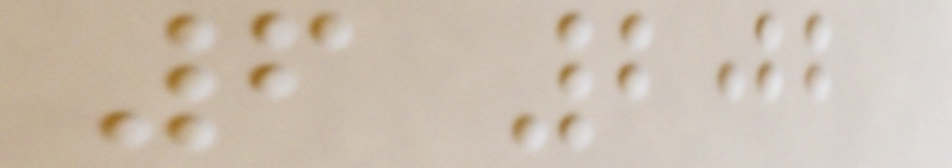6 202
